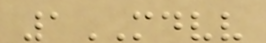1MDVV
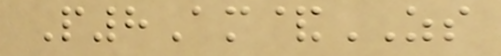P8Am&ZS
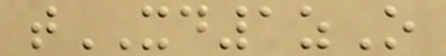tXD1zO
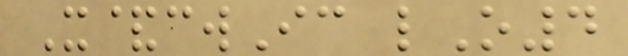X&cwIc lO4
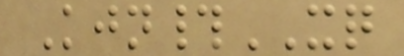Kjn#XQ
